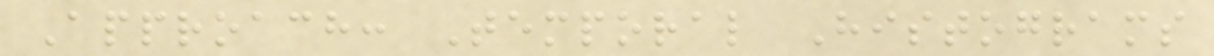Approach: Temporal Histograms
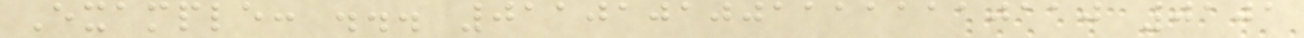Example: ... 01101010011111110110 0101
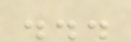...
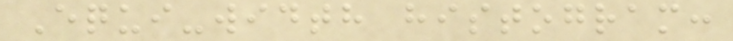Equi-width histogram:
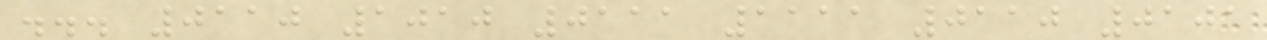... 0110 1010 0111 1111 0110 0101
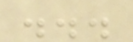...
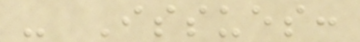- Issues:
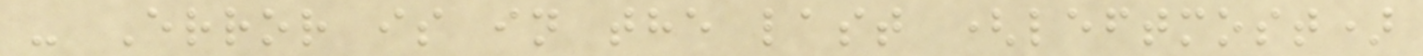- Error is in the last (leftmost)
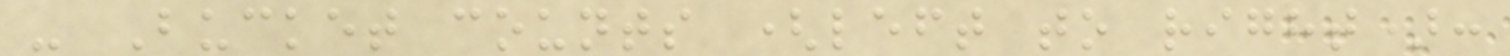- Bucket counts (left to right):
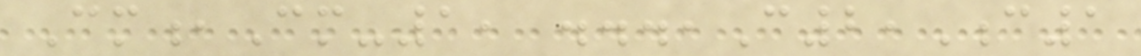Cm,Cm-1, ...,C2,C1
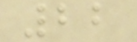22
